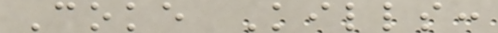Coke Kills:
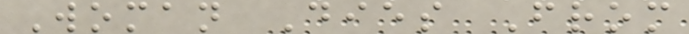Woman Dies From
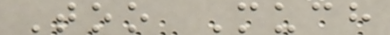Too Much
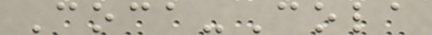Coca-Cola
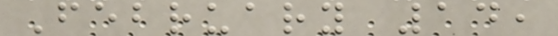February 14,
